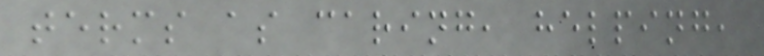terms as caring, helping,
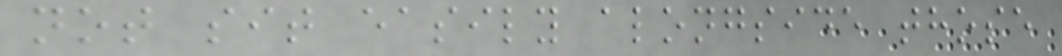not sit easily alongside those
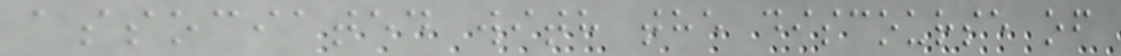associated with the discourse of
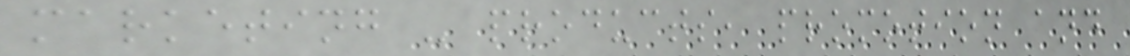marketing - products, promotion and
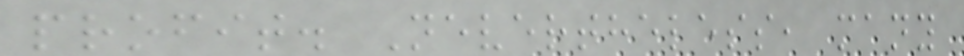profit. Nevertheless, many
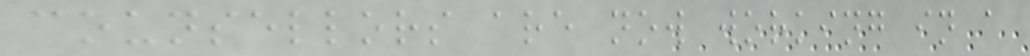counsellors are now working in a
